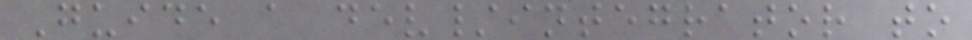Guide a dev/integrator to
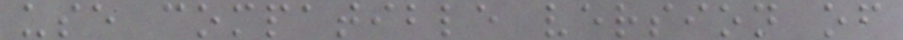use compatible version of
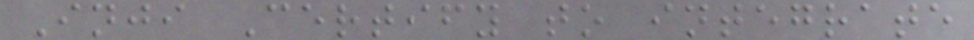Inji Certify to integrate
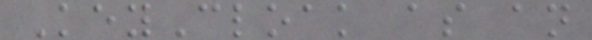KeyCloak as an
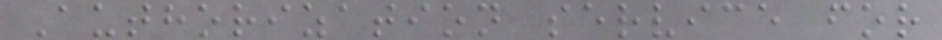Authorization service for
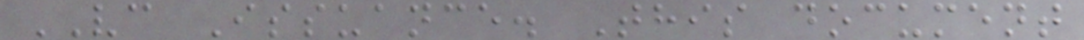VC Issuance. This document
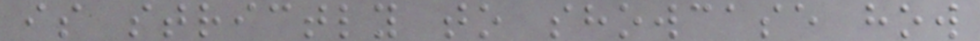is strictly to showcase how
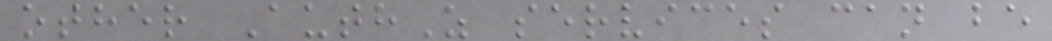other AuthZ services can be
